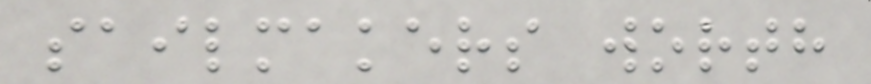sailmakers worth
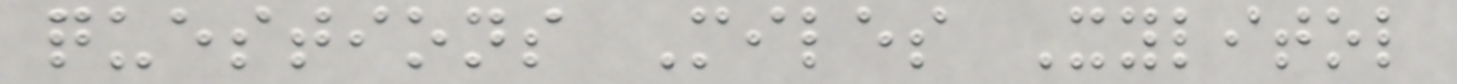questions Miles Xylitol
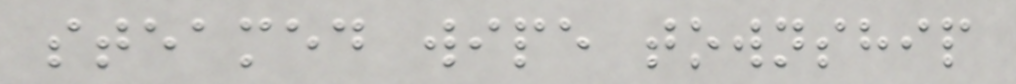steamed wipe township
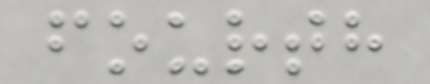fourth
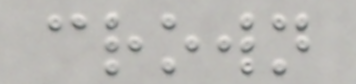crown
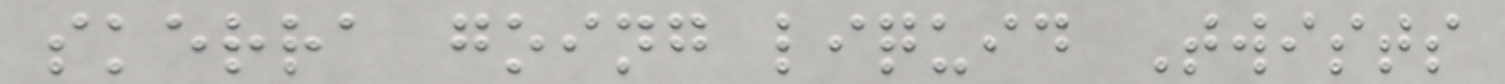skerra going liquid Twists
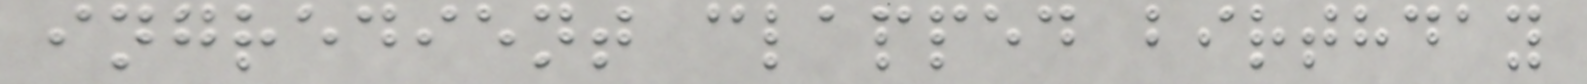ingredient clapped birthday
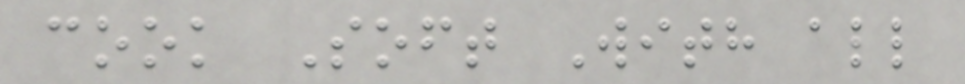cook Soft With all
